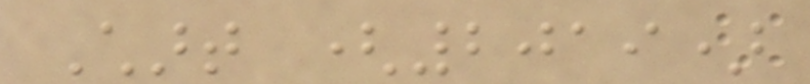Chart (2019)
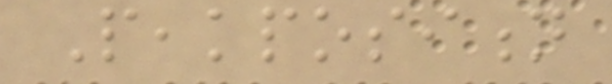Peakposition
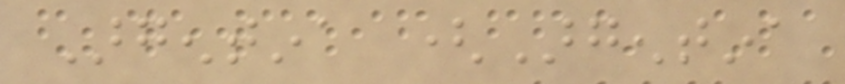Argentina (Argentina
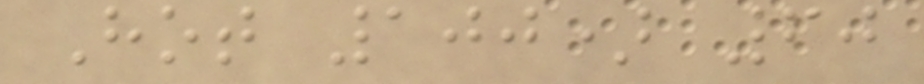Hot 100) 60
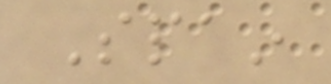Spain
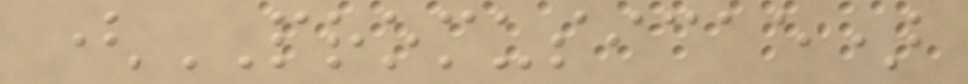(PROMUSICAE)
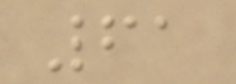61
